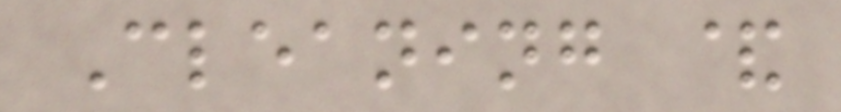Cleaning &
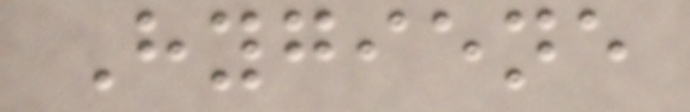Hygiene
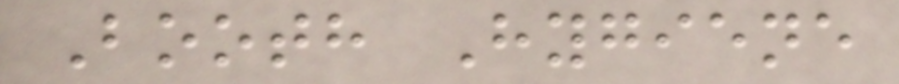Booth Hygiene
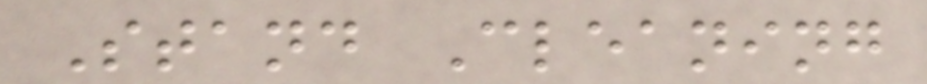Stand Cleaning
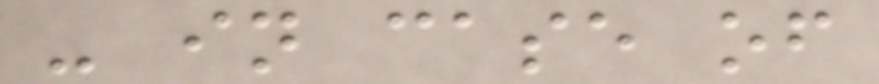- in case of
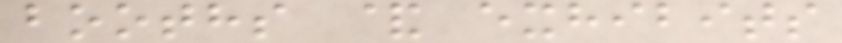booths & exhibits
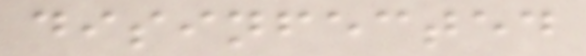disinfected
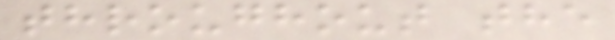throughout the
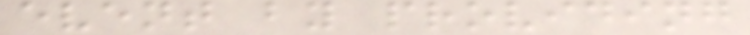event by providing
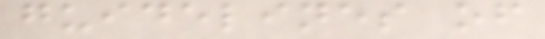guidelines of
